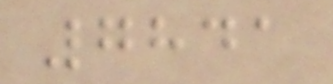7841
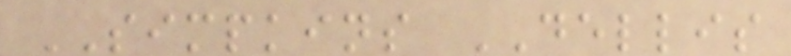SIMPKINS DELLIS
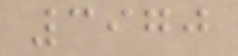3970
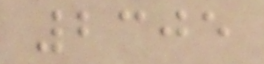2305
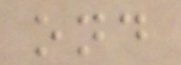ond
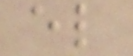el
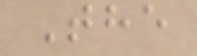The
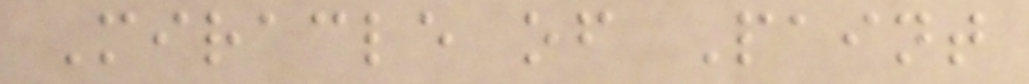Miracle of Paint
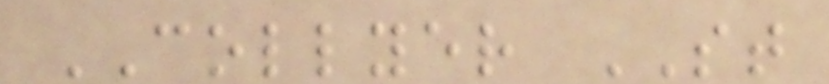COLLYER ST
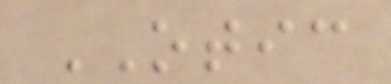OTIC
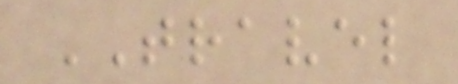TRAVEL
